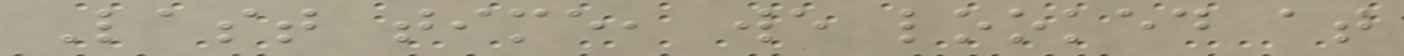Last time, we looked at
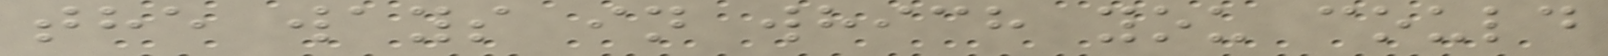the ways in which you could
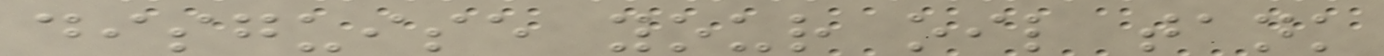disguise your oil tank
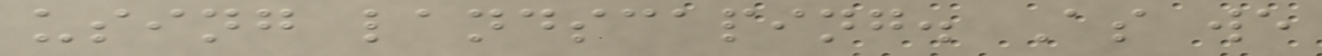using landscaping. As we
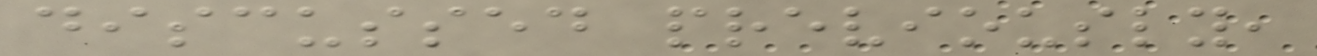discussed previously,
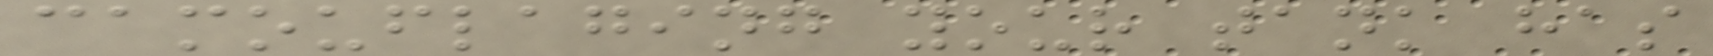camouflaging your tank has
